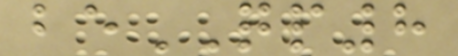beQP8
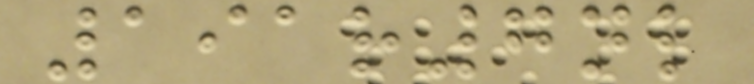191r7nl
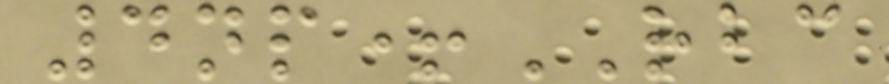4np+RBC
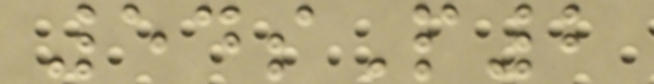54sP2
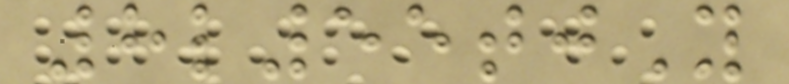8l55tjY
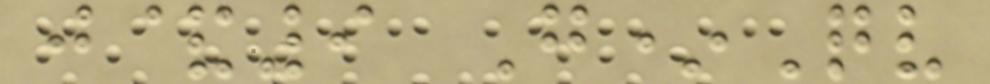j&9 G*Qv
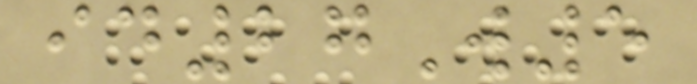id27W5
